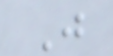J
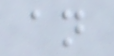an
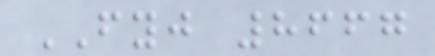FYJ 8667
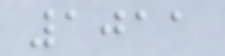1011
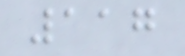117
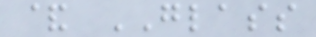& GLASS
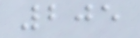205
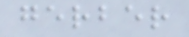gerber
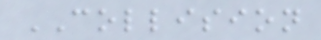COLLISION
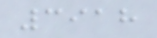3918
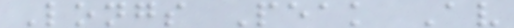Longs Peak Av
